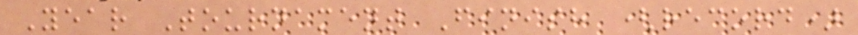Year Tournament Finish (record)
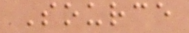Source
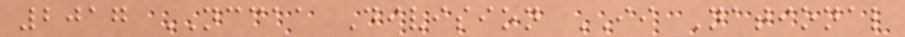2017 NCCAA Division II National
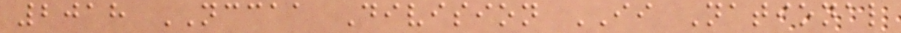2018 NCCAA Division II National
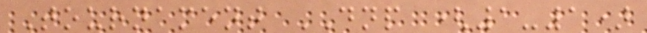Tournament DNP (1-1)
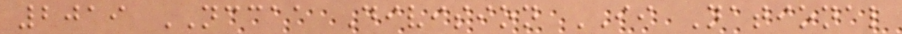2019 NCCAA Division II National
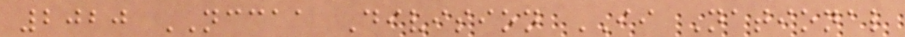2020 NCCAA Division II National
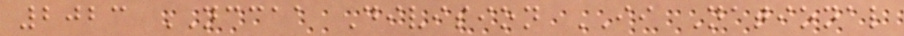2023 NCCAA Division II National
